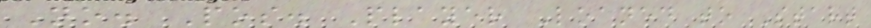No. Pos. Player Loaned to Start
